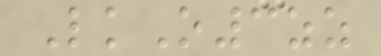LkO3zz
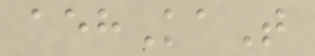aehKaT
